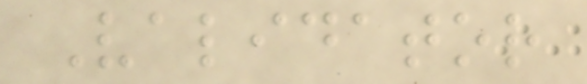Validator
